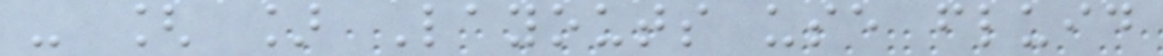- [ ] Layouts use fluid
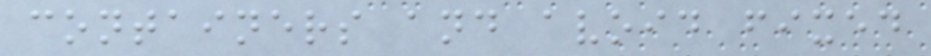containers and avoid fixed
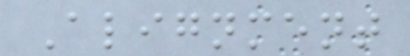Alignment
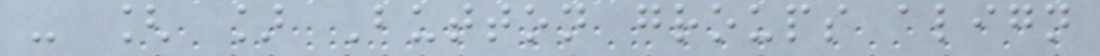- [ ] Button groups align
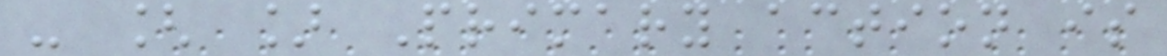- [ ] Primary action is
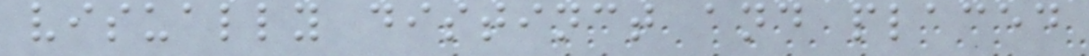visually distinct and placed
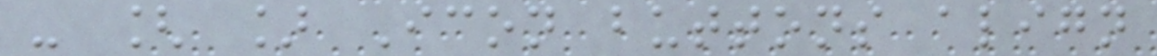- [ ] Icon buttons align
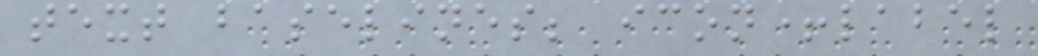text baselines; icon+label
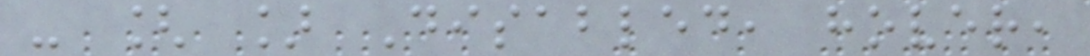- [ ] Disabled, hover,
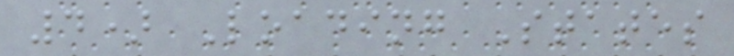4) Loading States
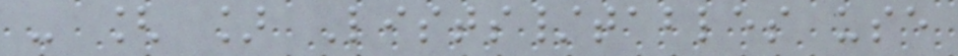- [ ] Lists/tables use
